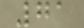71
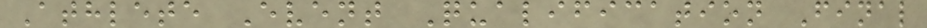Athlete Event Qualification Final
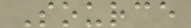Source
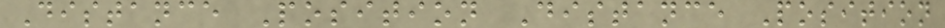Distance Position Distance Position
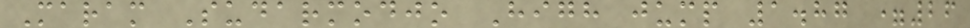Maram Sudarmodjo High jump 1.87 =26
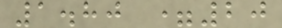1.80 =20
